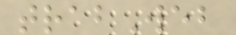trabWeb
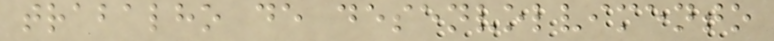trabalho de desenvolvimento
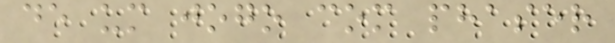de um jogo com phaser
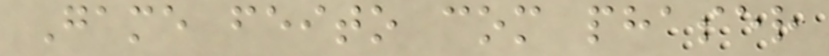Game feito com phaser
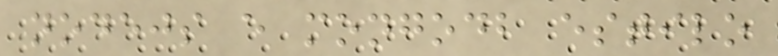nodejs e mongodb estilo
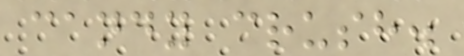candy crush.
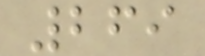269
